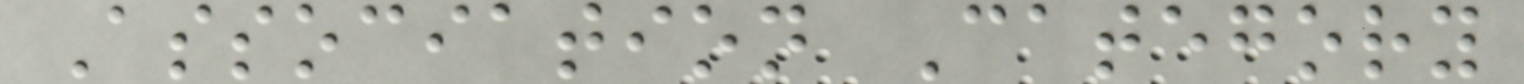Association Category
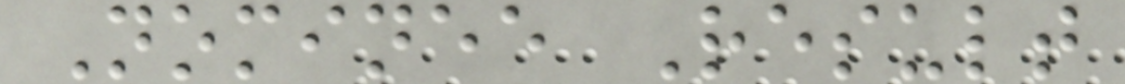Nominee Result
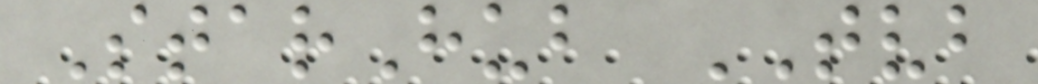StarHub TVB
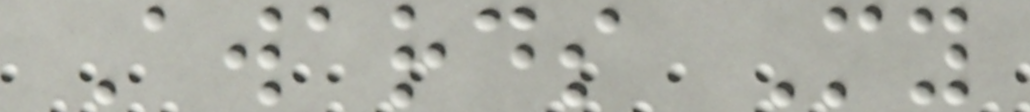Awards My
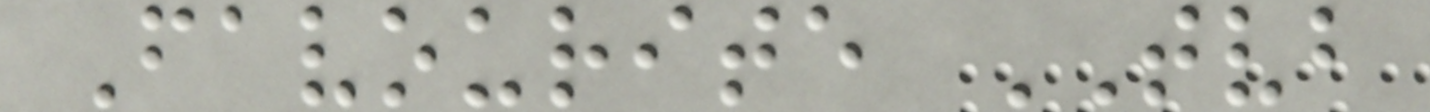Favourite TVB
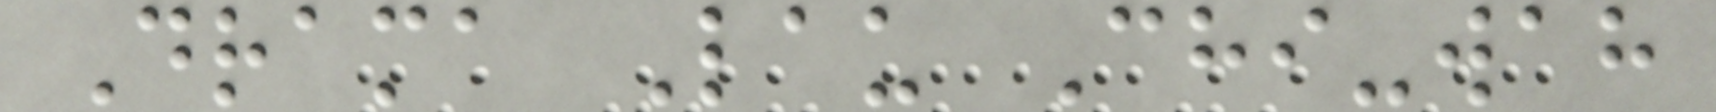Drama Lau Chi-wah
